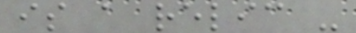is a relic -
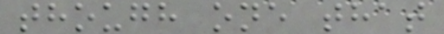though one that
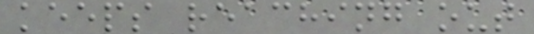keeps reaching out
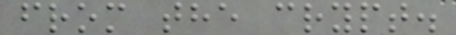from the crypt.
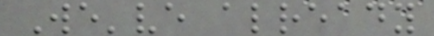We've already
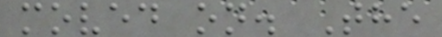moved on. The
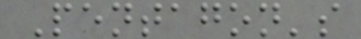Pentagon's
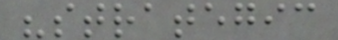"strategic
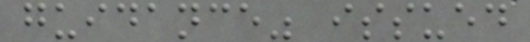guidance" issued
